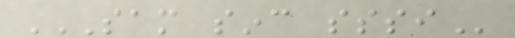SAM SINC SSSI
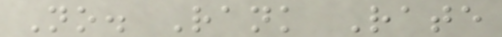No. Rank Rate
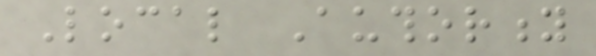Local Authority
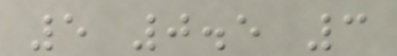5 0.5 3
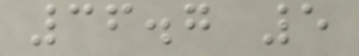36.7 5
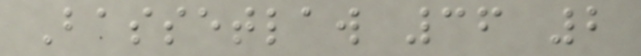Bassetlaw 36 2
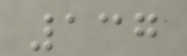137
